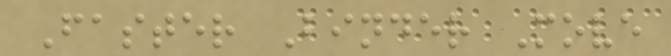Faster Binder Move
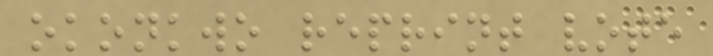okonkwo reprint vote
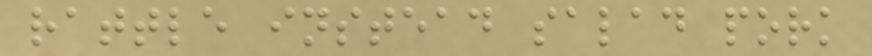rattle instead salad pork
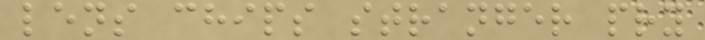lens chips stranger pry
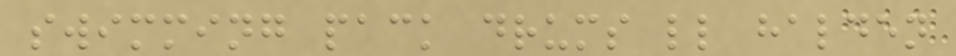swimming pack drums ll halden
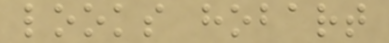looks hobart
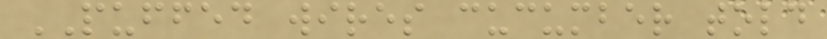PUFFED wires cucumber told
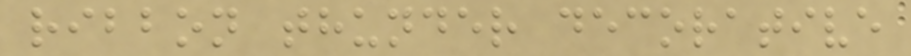ribbon thunder decorative
